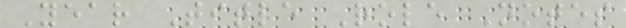Year Title Role Notes
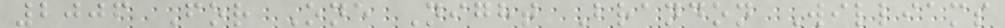2006 For One Night Brandon Williams
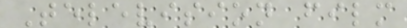Television film
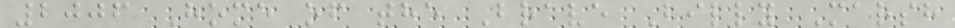2006 Home of the Brave Billy Marsh
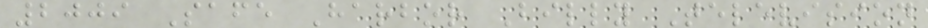2009 Safe Harbor Billy Television
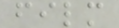film
